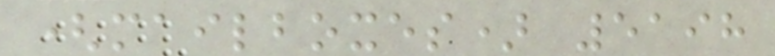(mailboxes) 5198
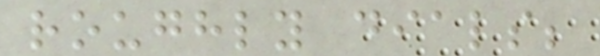roughly dials;
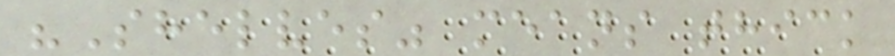"Shelves" means thick
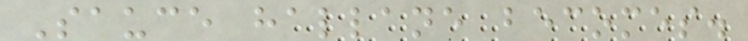Sauce hallane becomes.
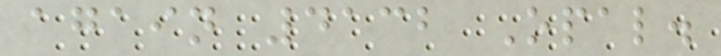again 4132 Opal.
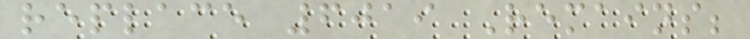replace 6019 Remains;
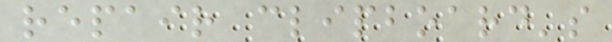repair clipboard's
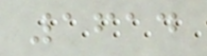1614
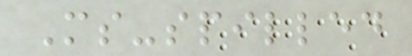Ms-spilled
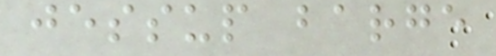jessup barge
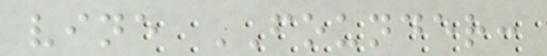vine FOUNDER:
